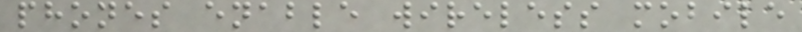phones enable wireless mobile
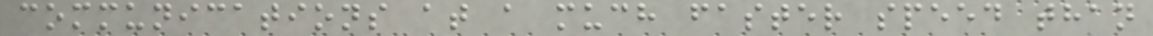communications at a much faster speed than
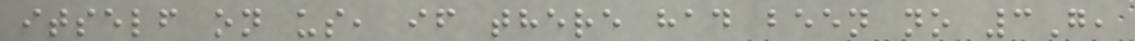itself on us, if there had been no 3G,
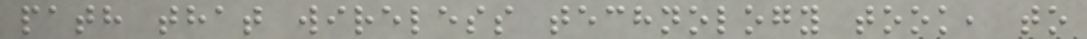path that wireless technology took, to
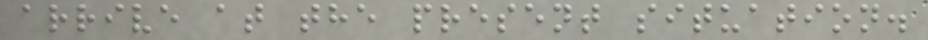arrive at the present situation.
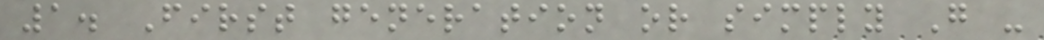1. First generation or simply G -
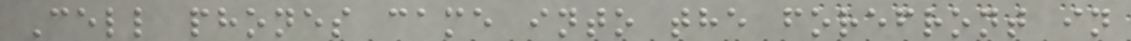Cell phones came into the forefront in
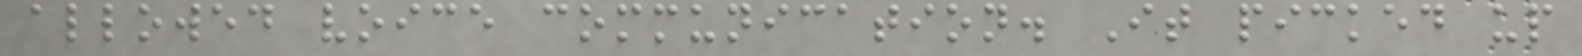allowed voice communication. It picked up
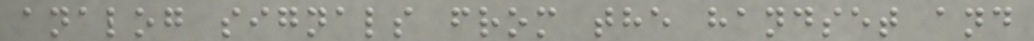analog signals from the handset and
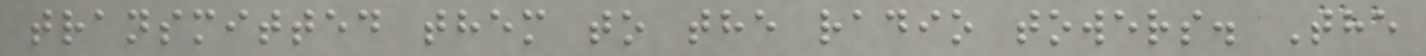transmitted them to the radio towers. The
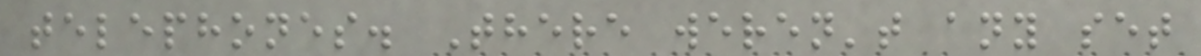telephones. There weren't any set
